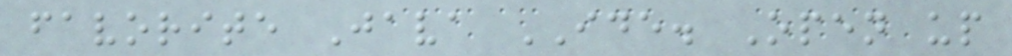favorite Java IDE. Open up
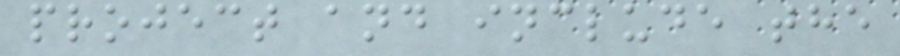project and include the
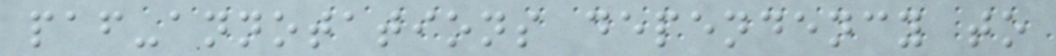paf-annotations dependency to
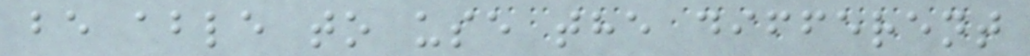be able to use the different
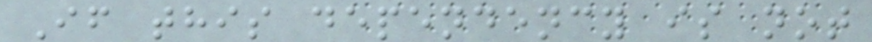If this dependency is not
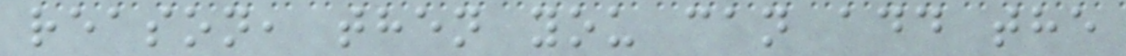reason, then you can add the
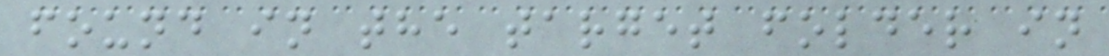found in the target folder in
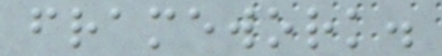framework.
